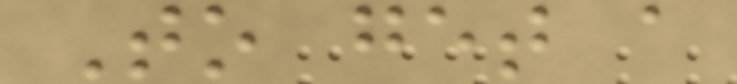To get a
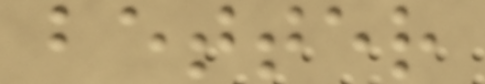better
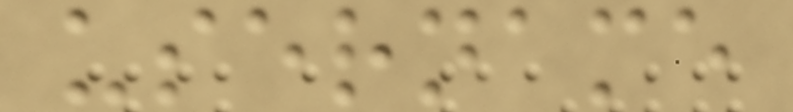username
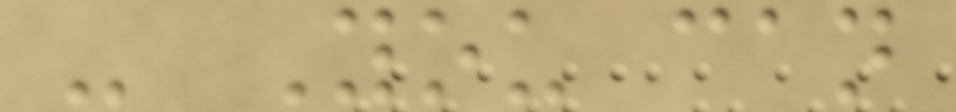- You can
